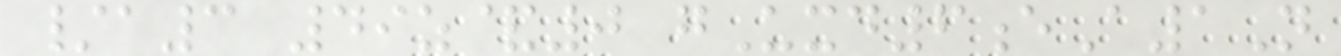/a3 49z&0 gUxd6eA1N
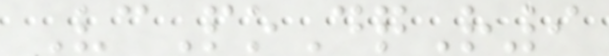VcPoDqR9
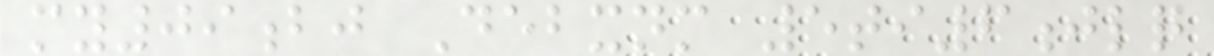my09bj Debxnm 5ti6jlq
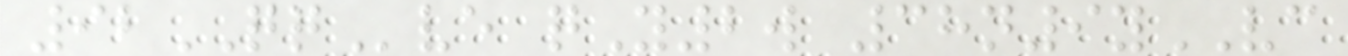92QQve qY2w 38n9yVC
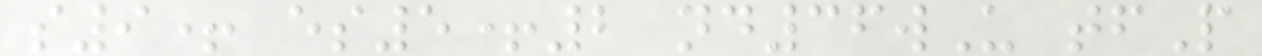s9+ es5+2 nd36wU tfP
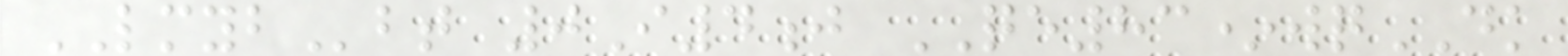LMYBbt 0I4j QE83*wqDK
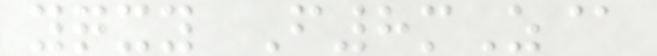yqxy F8mZ@
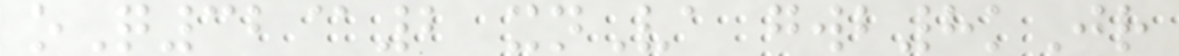oQ32@2 xnVa gwb8kJr
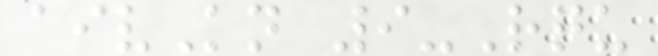aivKn 9-Rqu
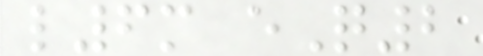l6m eQ2
